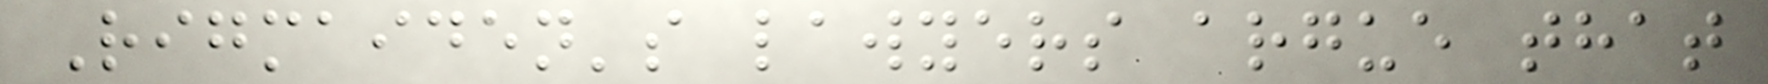Rigmaiden's lawyers argue that
